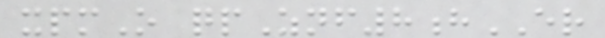xpmO qpZnf8hER
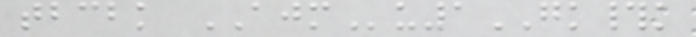tbcbk AJMu1GK#k
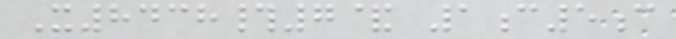X8438#7& 1c5c
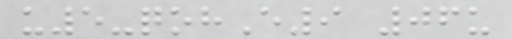u5-qohE9 06u
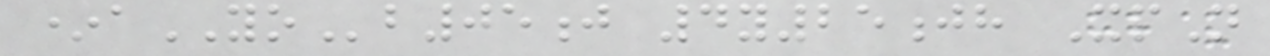*aYOb05j 4y25jh XpN
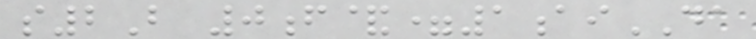s2B 0f&=1aiDA
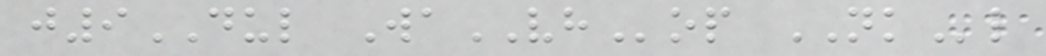j9DUL WaVHop NKl
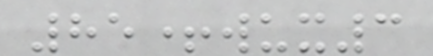85+wux3
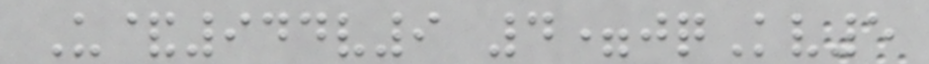U&944v9 4=jqKv5
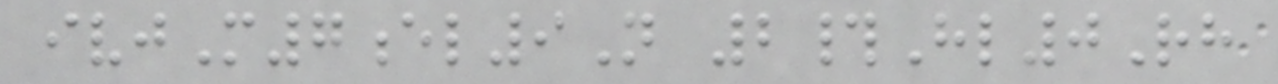ivjM7el9N 2#Hl0Rh
